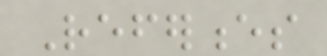References
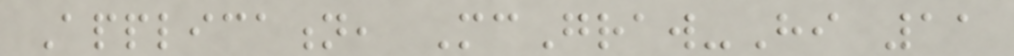Application, McGraw-Hi 11
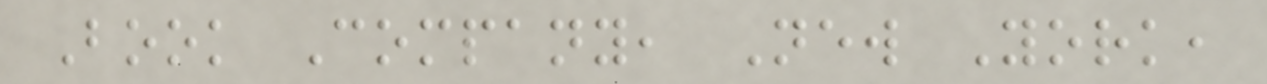Book Company, New York,
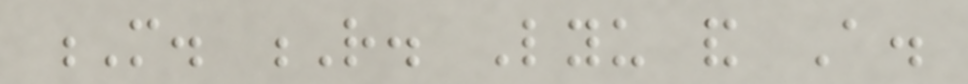M. R. Lyu and A.
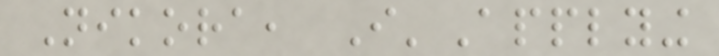Nikora, I'Applying
